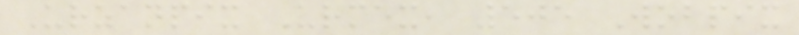Urzanpix Urmex, 505 Wobpix
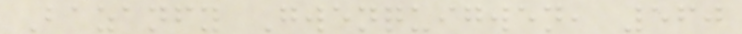Bazanfy Gwenquigwen, 560
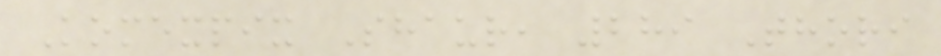Komexpix Shaur, 289 Thori
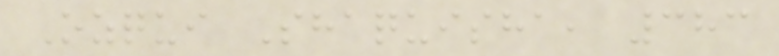Ozqui Shaquisha, 383
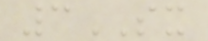3SX
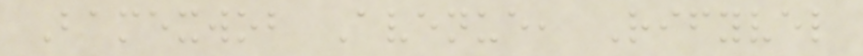Bamexwob Avenue, Rifyvel
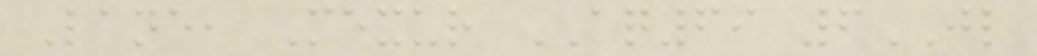Lane, Mexur AQ69 6JL
